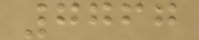7767
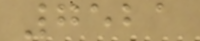7521
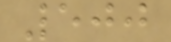500
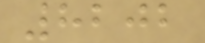8202
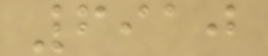6910
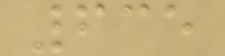635
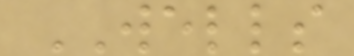WELLS
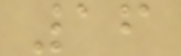16
